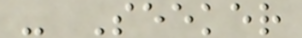- Seeker
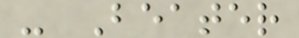- Beater
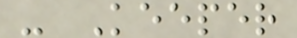- Keeper
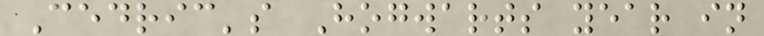Cedric's Hogwarts year in
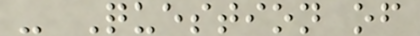- Question of
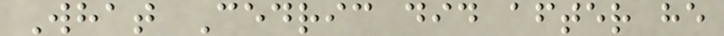What Cedric did after he
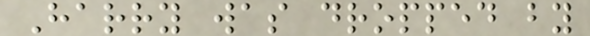Harry was dropped by
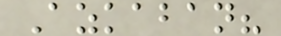Azkaban?
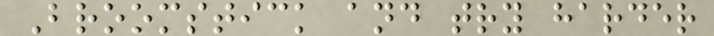Broomstick and try harder
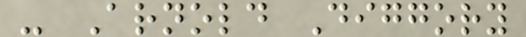- Arnold Diggory
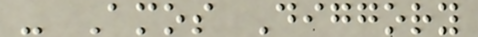- Amos Diggory
